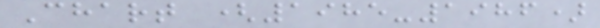Chart (1985-1986)
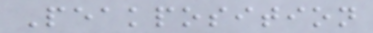Peakposition
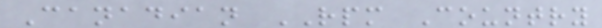Canadian RPM Country
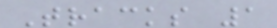Tracks 1
